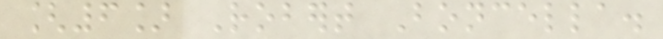[6] Robert Boncella.
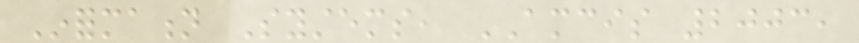Information Systems, AMCIS 2003,
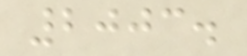2003.
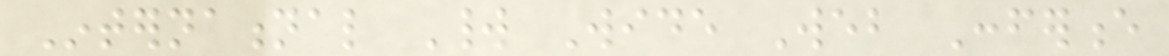International World Wide Web Conference
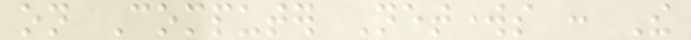on Computer Networks : The
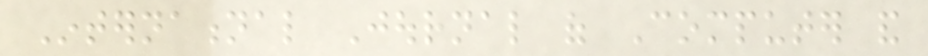International Journal of Computer and
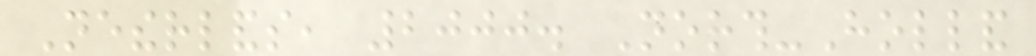Netherlands, 2000. North-Holland
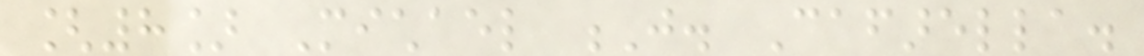[8] Michael J. Cafarella.
